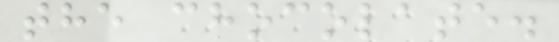the chocolate.
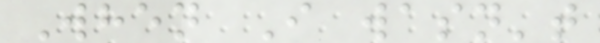When I wasn't
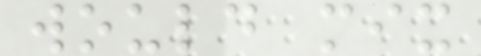would mix
